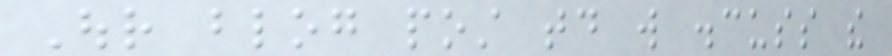Our blog post today will discuss the
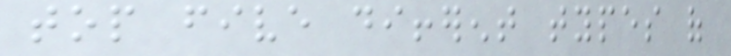top five different types of
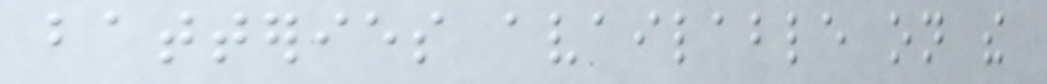batteries available on the
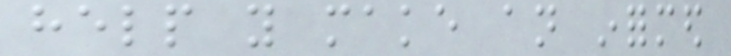help you make an informed
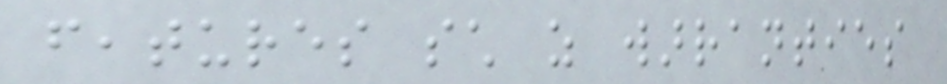features such as warranties
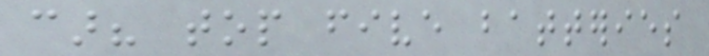car? top five batteries
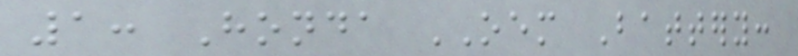1: Honda OEM Battery:
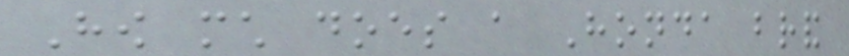How much does a Honda brand
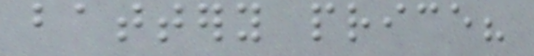battery price?
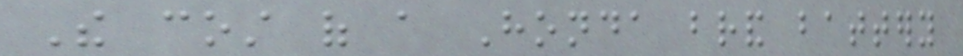The cost of a Honda brand battery
